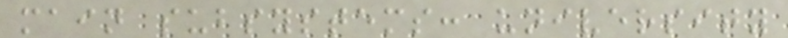main subsystems: university
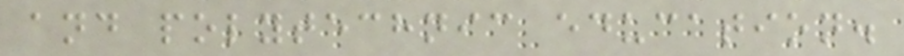and polytechnic education.
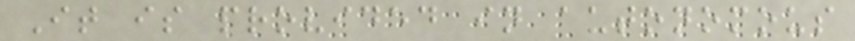It is provided in autonomous
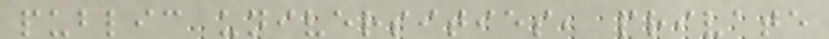public universities, private
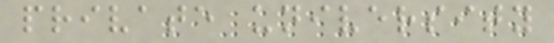private university
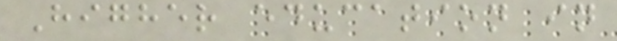Higher education in
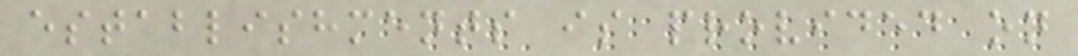establishments is provided on
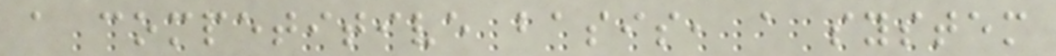a competitive basis, a system
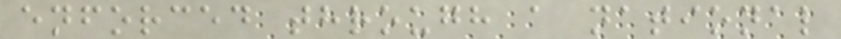enforced through a national
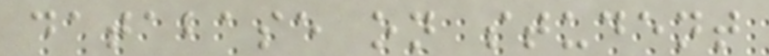database on student
